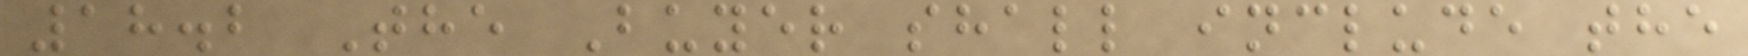18.2 The Buyer shall include the
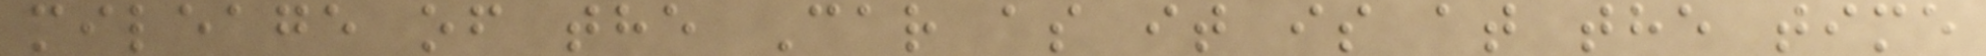mileage of the Car as it is at the time
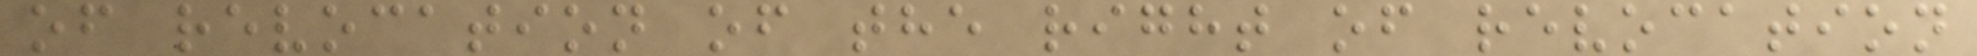of revocation of the right of revocation
